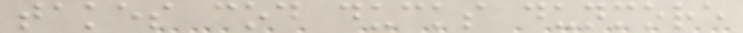takes cod ducks dunmore
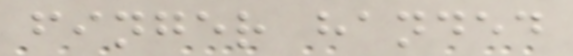finger handed
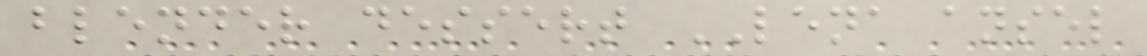blender dessert LENA ansel
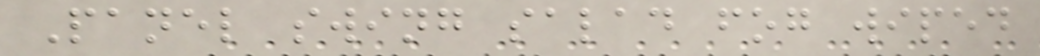Panel swing salad fog wiped
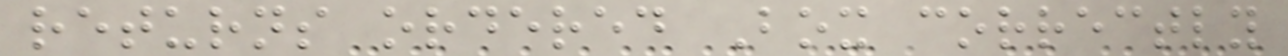returns ordered Box correctly
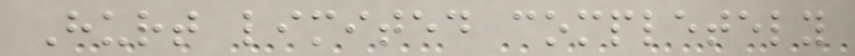Hurt limited completely
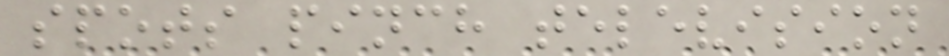spots pinch television
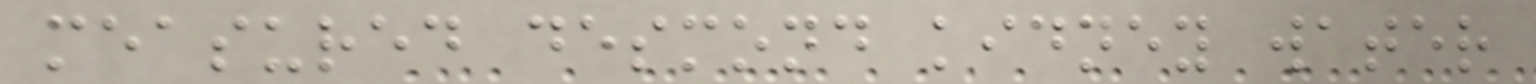measured desmond kidney water
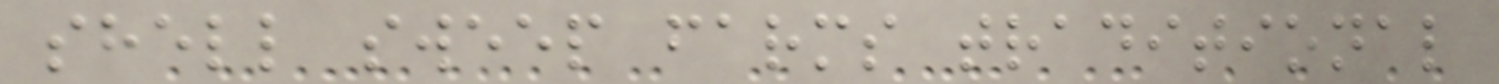shell sweep farms traditional
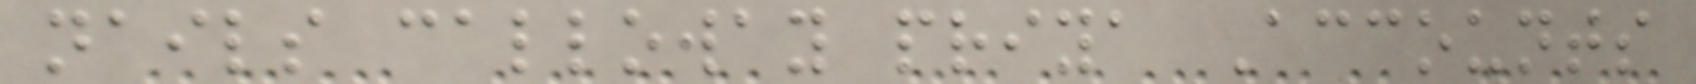nails calloway priya Accounts
